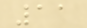11
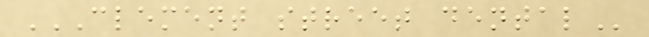CLEMENT STREET DENTAL
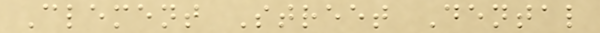Clement Street Dental
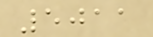5011
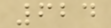624
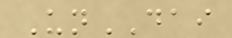UnDAI
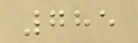785
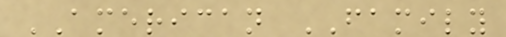AMERICAN FAMILY
